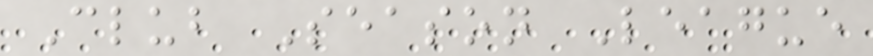Club Season League
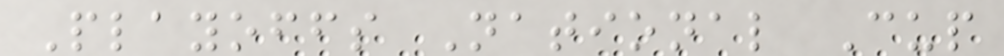Playoffs National Cup
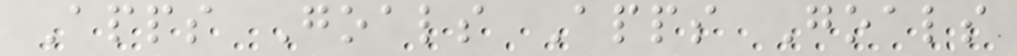Apps Goals Apps Goals
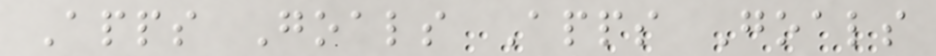Apps Goals Apps Goals
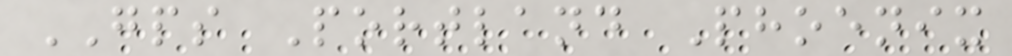GPS Portland Phoenix
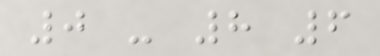0 - 8 6
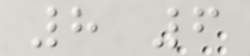8 6
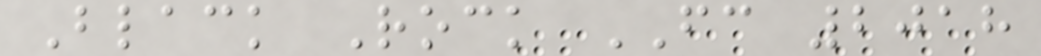Black Rock FC 2018
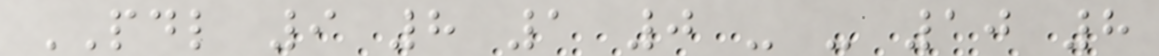PDL 9 8 1 0 - - 10 8
